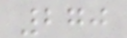270
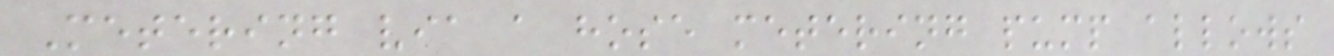Metering via a hose metering pump allows
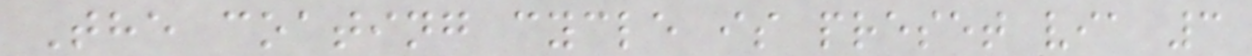The coating cycle is preset via 3
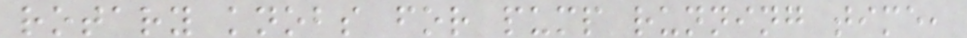rotary knobs for pump running time,
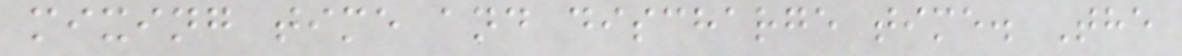mixing time and discharge time. The
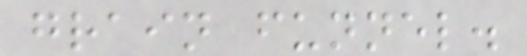grain funnel.
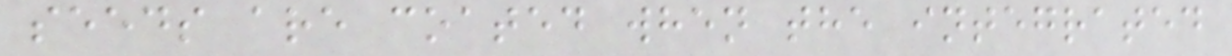seeds are coated when the integrated
